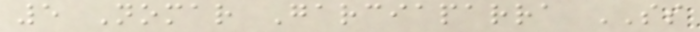5 Nomar Garciaparra SS
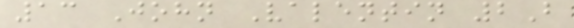13 John Valentin 2B
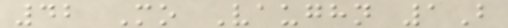42 Mo Vaughn 1B
